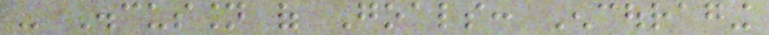- Discussion of Goals: Encouraging
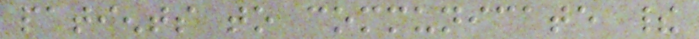patients to communicate their
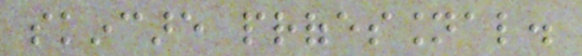skincare professional.
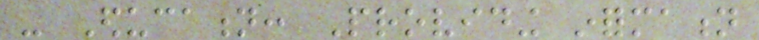- Education: Providing information
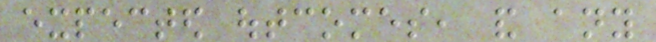expected outcomes, and any
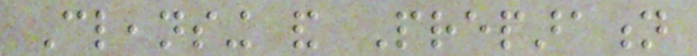Cleansing and Preparation
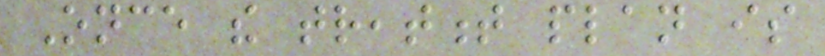Once the treatment plan is
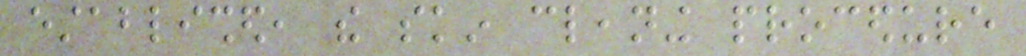established, the skin cleaning procedure
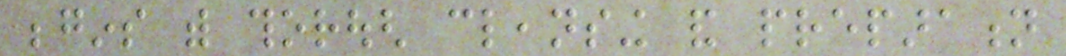begins with thorough cleansing and preparation
